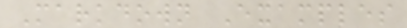Markdown Examples
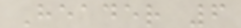Header 6
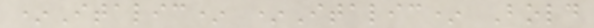*Italic* *Italic* Bold
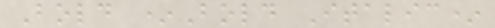Bold *Bold Italic*
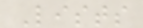Lists
